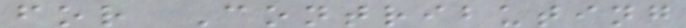for Contributing
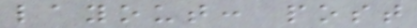layout: post
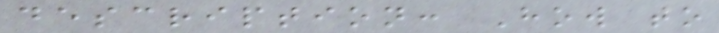description: How to
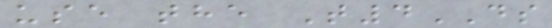use the T4DS
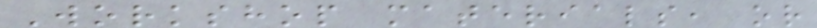Workshop materials, or
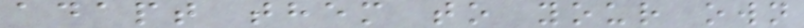adapt them to your own
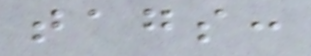tags:
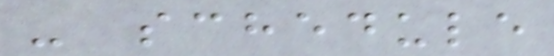- schedule
